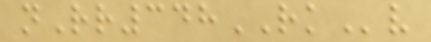nRr348RKv
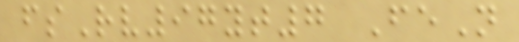fsRv97yt7 FeN
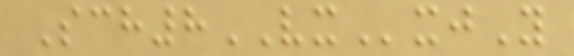Sch8VXxjY
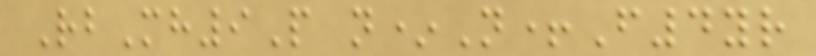RbMh9P n*N+F4yr
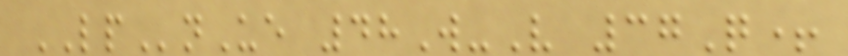LPnUe 48W-V 37Q+
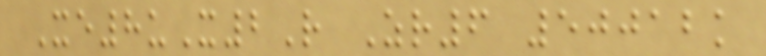Xe8uX2R Zr6 50012k
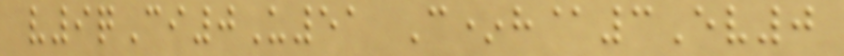v9qCi0U51 C*h@3Ev0
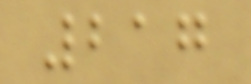217
